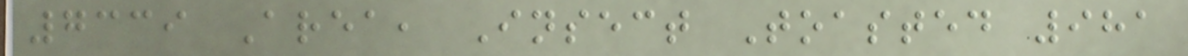7339 Area, Insect Toasted 981
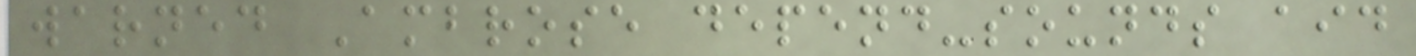warned Ambrose depend-sounds aid
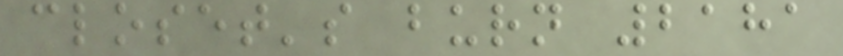closet's burn 2181
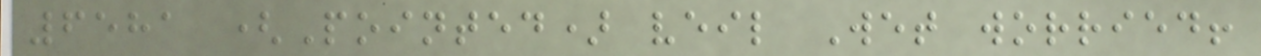6581 (Pointed) veil Wet worried!
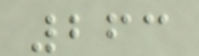263
